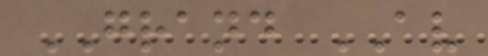GRAND AV
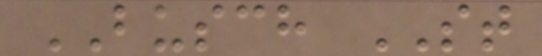BUSCH ST
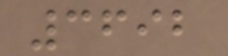3692
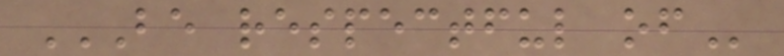BE RESPECTFUL OF
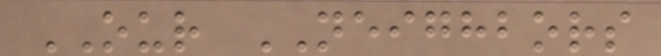OUR NEIGHBORS
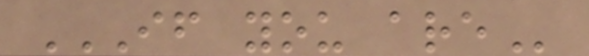IF YOU ARE
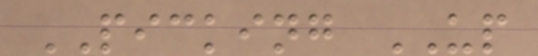PICKING UP
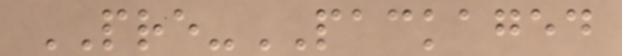PRE-PACKAGED
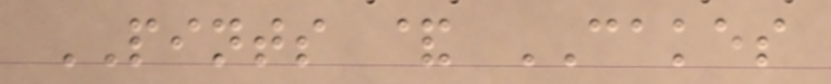PINTS & CAKES
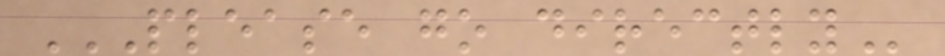PLEASE GO DIRECTLY
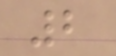2
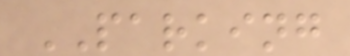PARKING
